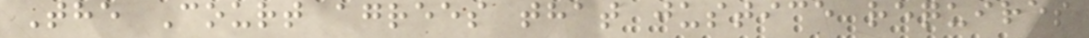The Court agrees that justice requires
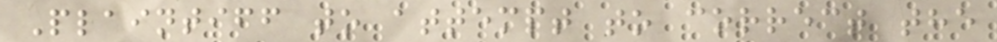Plaintiff to attempt to correct the
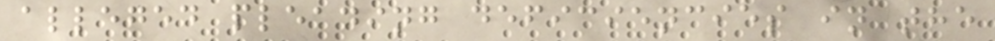alleged pleading deficiencies in the
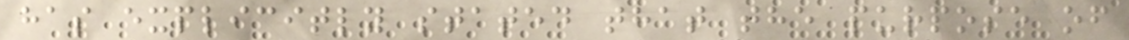has explicitly stated that the purpose of
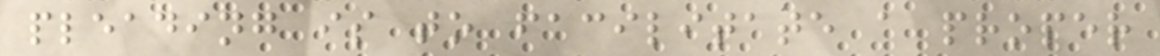pleading is to facilitate a proper
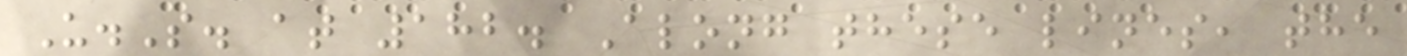U.S. at 182. Along these lines, the
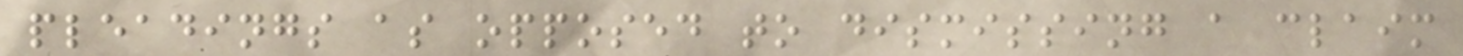pleadings as opposed to dismissing a claim
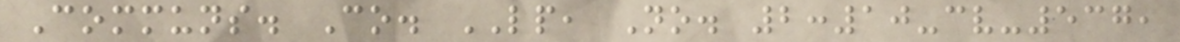Communs. Co. LP, No. 2:10-cv-537,
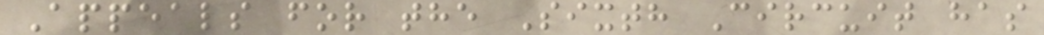Appeals for the Sixth Circuit has
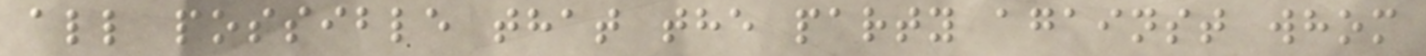all possible that the party against whom
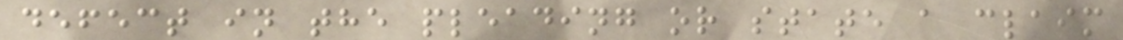defect in the pleading or state a claim
